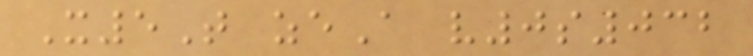X5T zeA v0s032
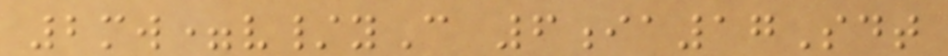2mw=v/yC 6ia17Sdt
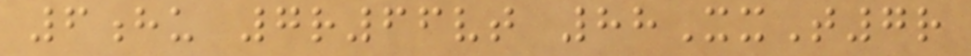6hu 7r66vt 88XxT7r
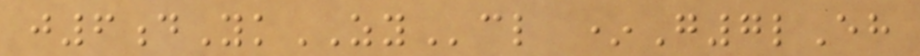j6dYkZYcl *G7lEh
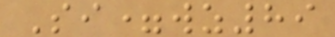Si=wz89
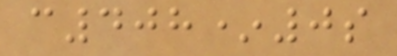c408*0s
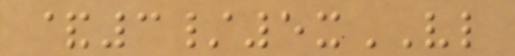&3/5xVL
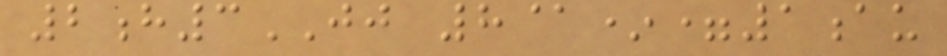2h3JJ 8@*=1au
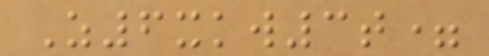Z6xkw3t=
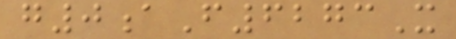g0aF6273X
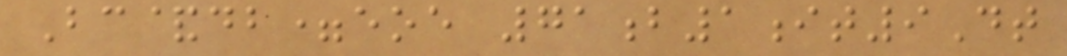Bc&db=eoe 71b1it9Dt
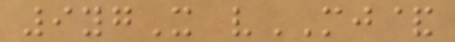9ygX vMJ&
